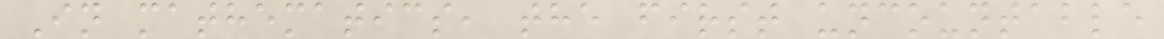In mathematics, the first uncountable
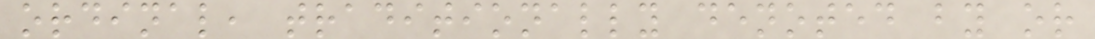ordinal, traditionally denoted by or
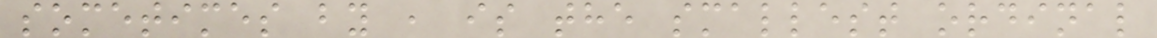sometimes by , is the smallest ordinal
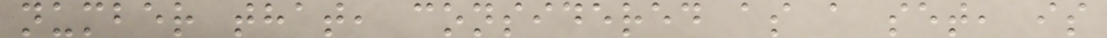number that, considered as a set, is
